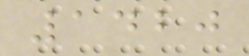1420
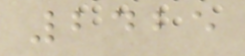2425
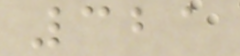321
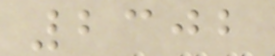2302
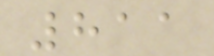811
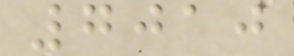7010
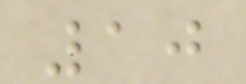10
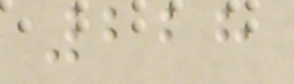228
